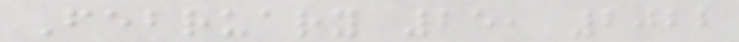February 25, 2022
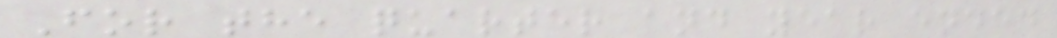For the quarter and year ended
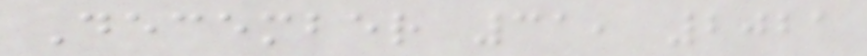December 31, 2021
